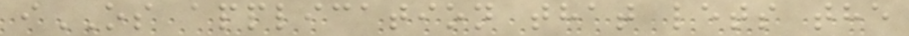iOS application that lets the
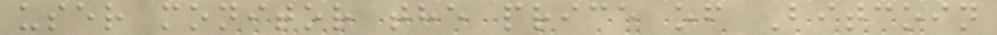user monitor the price of Bitcoin
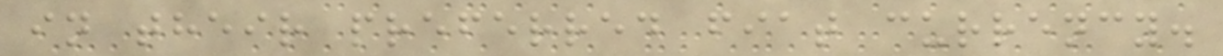in their preferred fiat currency.
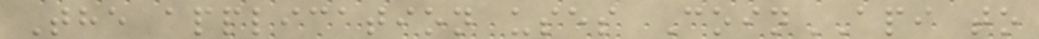The application uses CoinAPI to
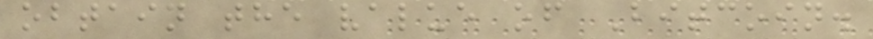obtain the value of Bitcoin.
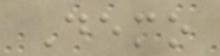Demo
